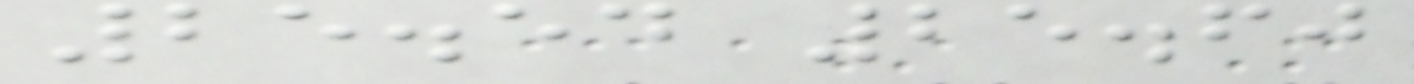25.54 25.60
